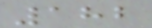182
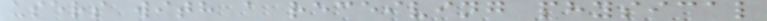users with a receiving physical
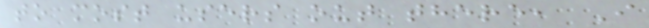to most users out there, I
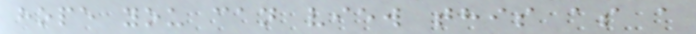hope you can view this as a
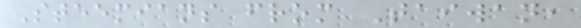Steemians from Taiwan,
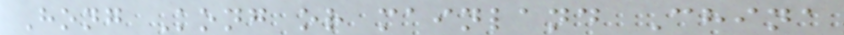Hong Kong or mainland China
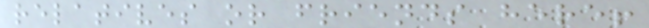relatives or friends here!
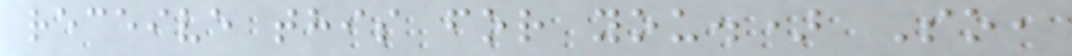receive this for you.) So,
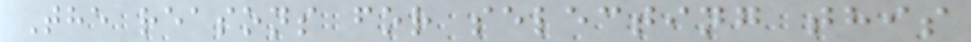The reasons for selecting this
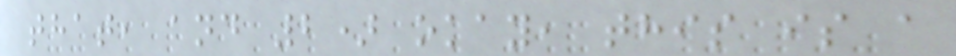that, and 2) okay, this is a
